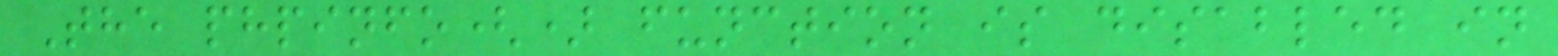The phpinfo() function is disabled in
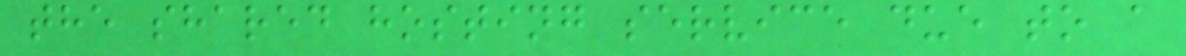the shared hosting service due to a
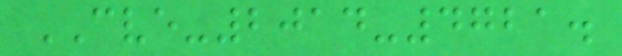CVE-2014-4721.
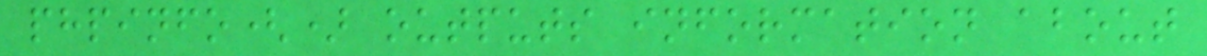phpinfo() outputs information about
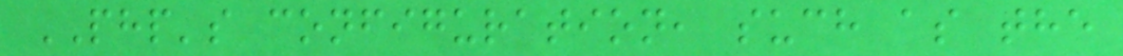PHP's configuration, such as the
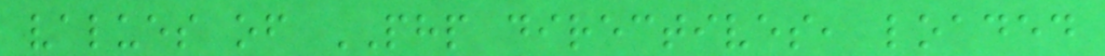values of PHP directives, loaded
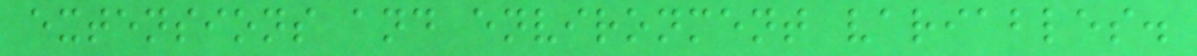extensions and environment variables.
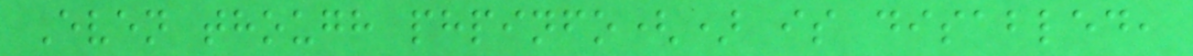Even though phpinfo() is disabled,
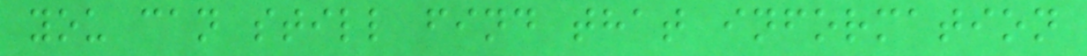you can still find that information
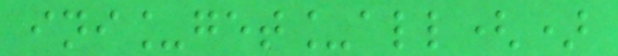ini_get_all()
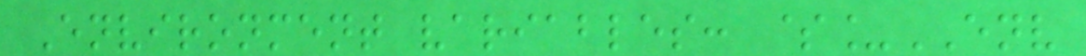Environment variables: $_ENV
